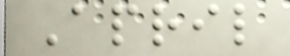April
